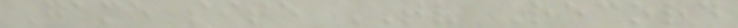Game site TV Record
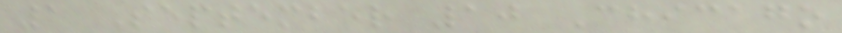1 September 10 Chicago
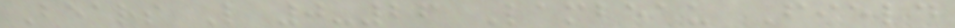Bears L 0-26 Lambeau Field
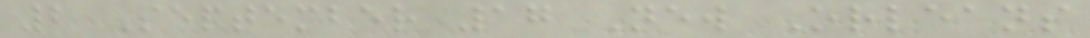2 September 17 New Orleans
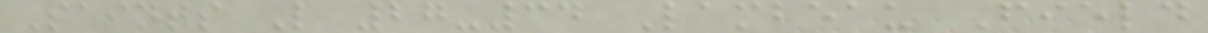Saints L 27-34 Lambeau Field
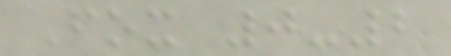Fox 0-2
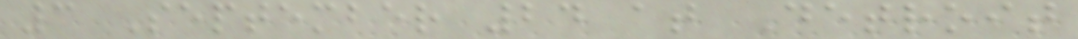3 September 24 at Detroit
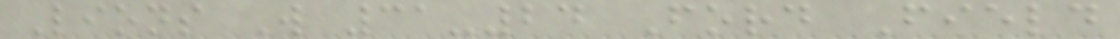Lions W 31-24 Ford Field
